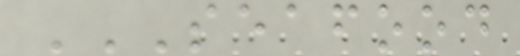SEAFOOD
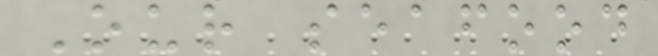Our seafood
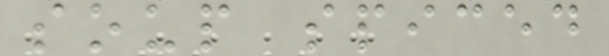soup spiced
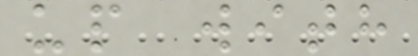up with
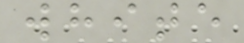white
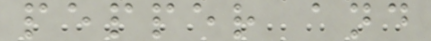pepper and
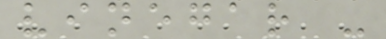vinegar -
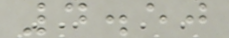4.50
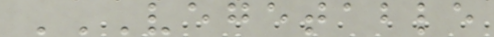VEGETABLE
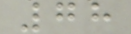78
